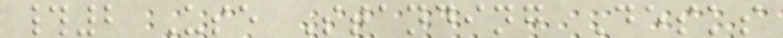#2 Use Standing Desks
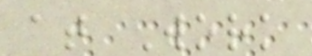at Work
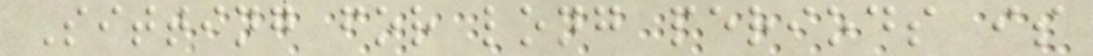Sitting for long periods is
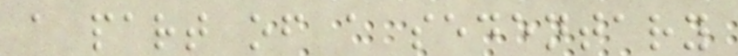a part of a sedentary
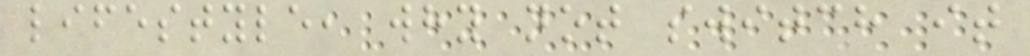lifestyle, why not switch it
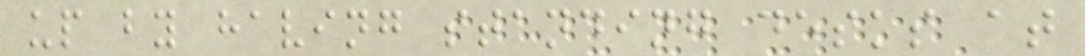up by having standing desks at
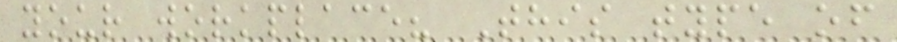your workplace? This type of
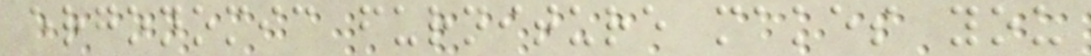ergonomic furniture makes you
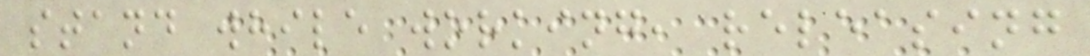stand while working, releasing
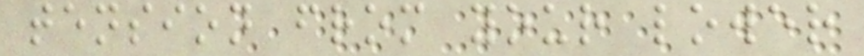tension from your lower
